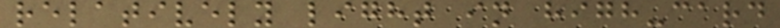relatively light in high-card
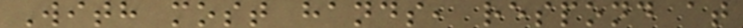With most hands, respond at
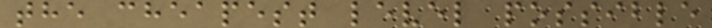the cheapest level possible
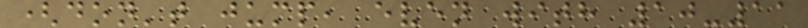(don't jump, even with 10-11
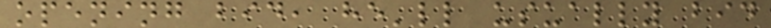opening bid, he'll usually bid
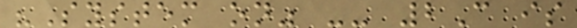"System on" -- 2C is
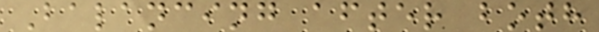Balancing after both
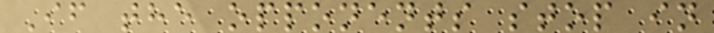If the opponents stop in
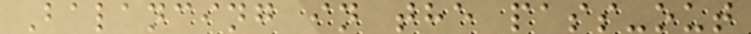Balancing in the pass-out
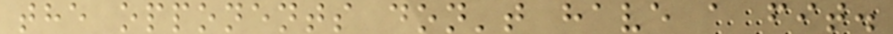the opponents don't have a fit.
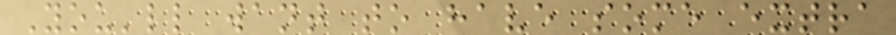You'll want to have some extra
